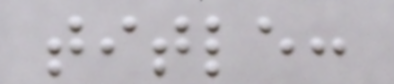title:
